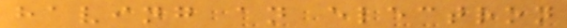having an electron
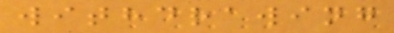withdrawing
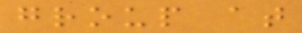group at
